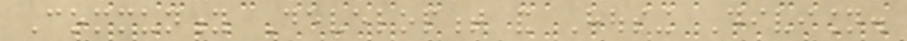Community Development and Housing Division.
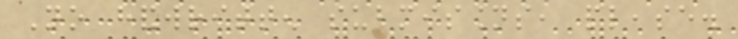No handwritten submissions, please.
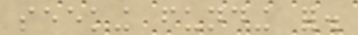seeking funding for.
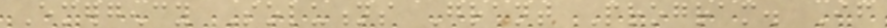Emergency Solutions Grant Program. If
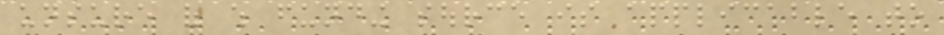unsure of which funding source is applicable to
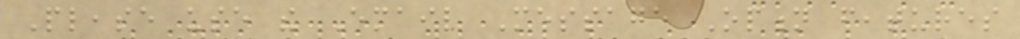Please use the Email Message Option features
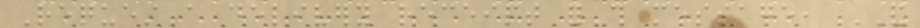Request a delivery receipt for this message, AND
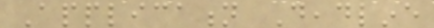Application Deadline
